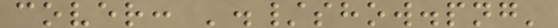cover: './show.png'
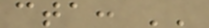cta: ''
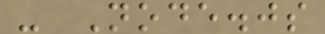- Node.js
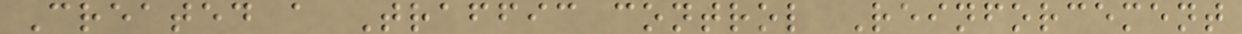Created a Traffic control Reinforcement
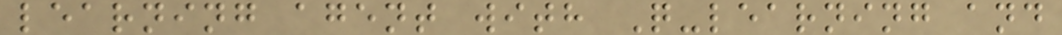learning agent with Q-learning and
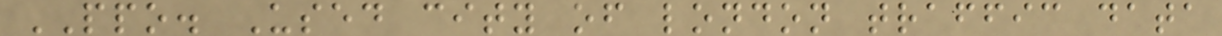PPO. Used city of london traffic data
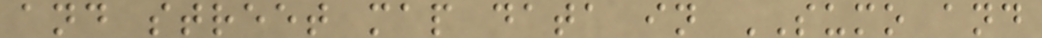and street map data in SUMO and
